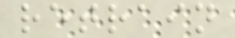retrain
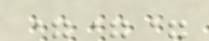===
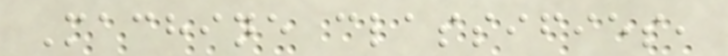Machine classifies,
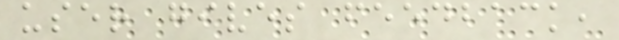user gives feedback,
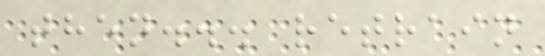then... retrain
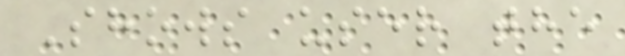Shows user the
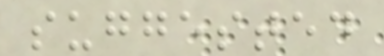suggested
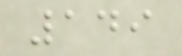149
